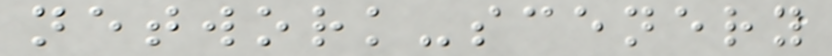network-scenery
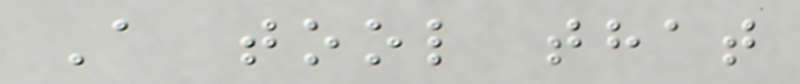A tool that
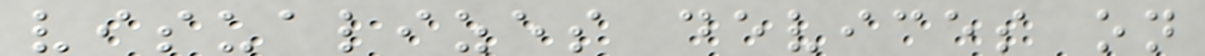visualizes devices on
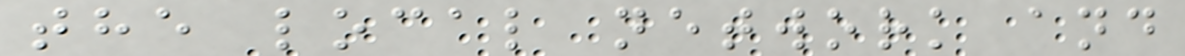the local network and
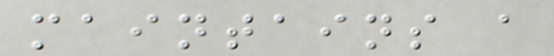maintains a
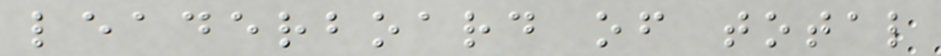leaderboard of total
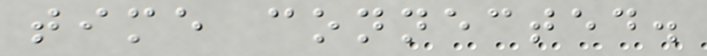time connected.
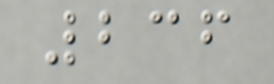236
